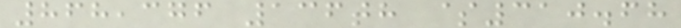868,376 136th $310.68
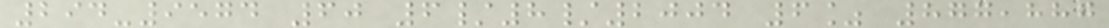294-9574 60 6/8/2004 6% 877,887
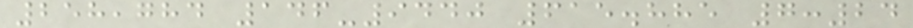258,784 146-9440 615.885 7:24
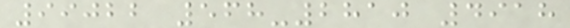99022 568-2810 4918
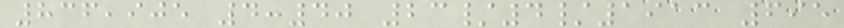836,905 4:40 23/4/1913 695
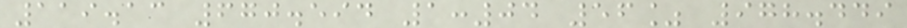119.13 670.594 1:04 56% 978.449
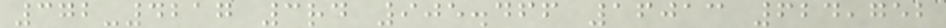372-4217 3rd 905.466 16013 624,752
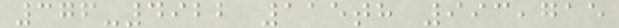376-4922 115th 993,715
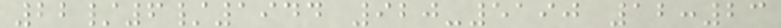22/6/1944 920-5190 12:23
